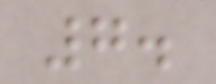7.
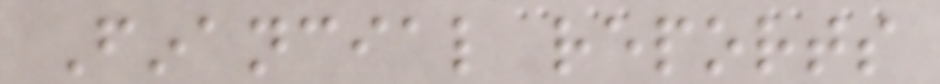Financial reports
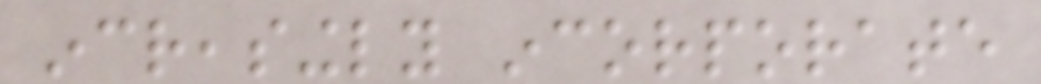increasingly incorporate
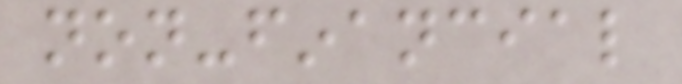non-financial
